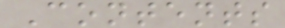Contents
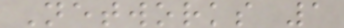Networks 1
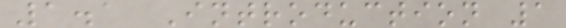1.1 Introduction 1
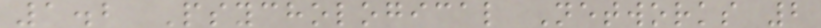1.2 Psychological Networks 2
